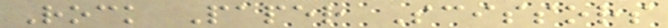Rock Paper Scissors
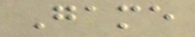Game
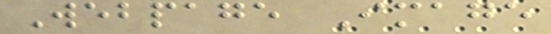Webpage Image
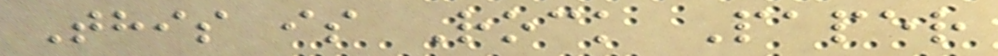This is Rock Paper
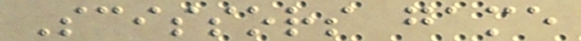Scissors game
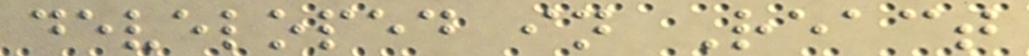developed in React
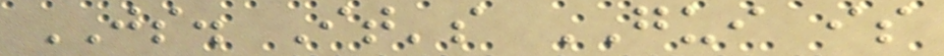JS. It's GUI is
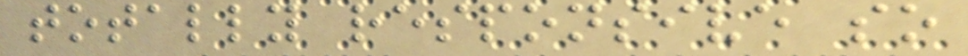totally responsive so
